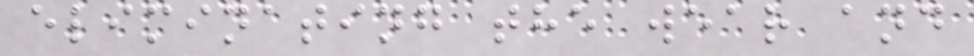eliminating the wear and
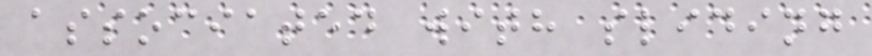associated with sliding
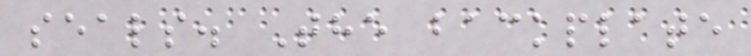seals. The backplate
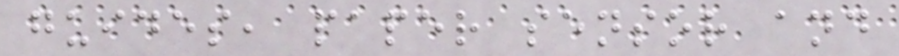guides, paper sensor and
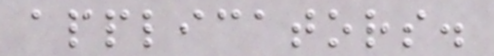applicators.
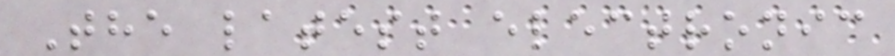The latest electronic
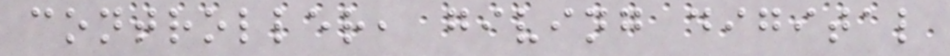controller, giving digital
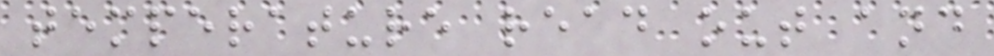temperature read out and
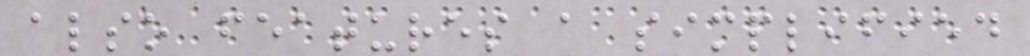also features a simplified
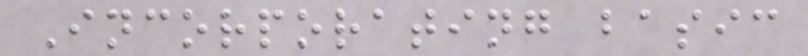Incorporating basic
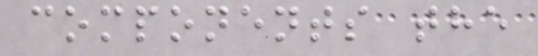components the
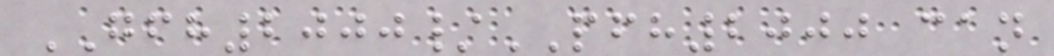GFH2000/PFH2000 can
